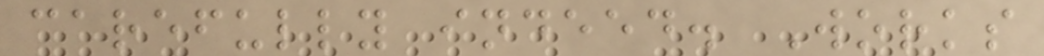carefully indeed. Works
